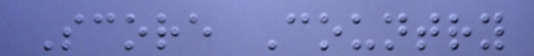Score Country
